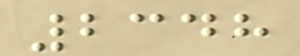2348
